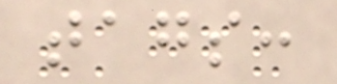tags:
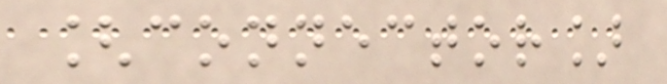[connector]
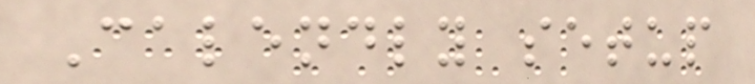Calendly setup
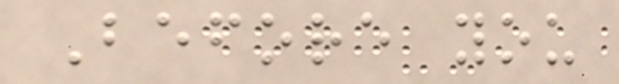Before you
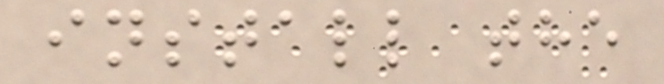install the
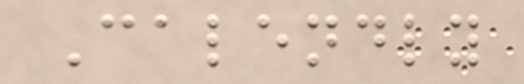Calendly
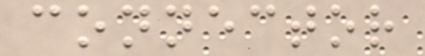connector
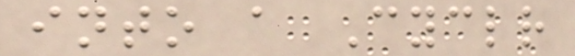into a Cyclr
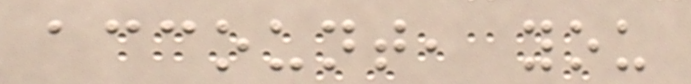account, you
